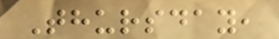Thursday,
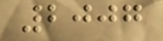2007
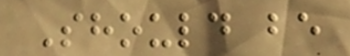Should be
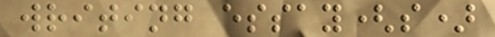writing essay(s)
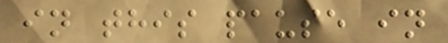in this pause in
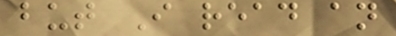but I read an
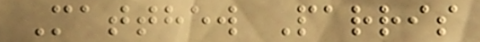Matthew Parris
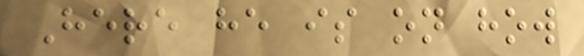Here he is on how
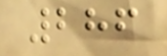286
